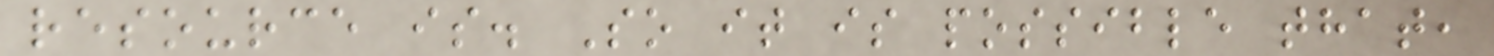resource is. So it is possible that,
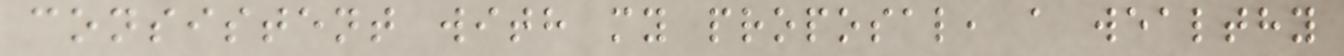consistent with my proposal, a wealthy
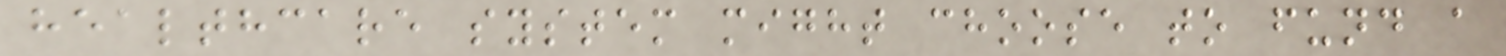healthcare system might choose to fund a
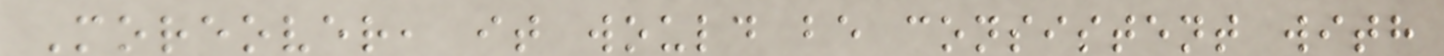Moreover, it would be consistent with
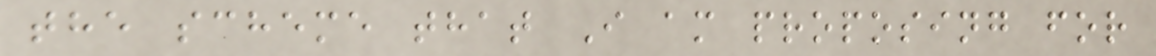the scheme that I am proposing for
